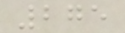275
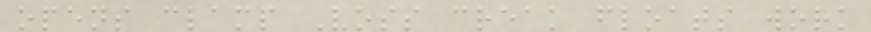opens clamp Voss creak floats work
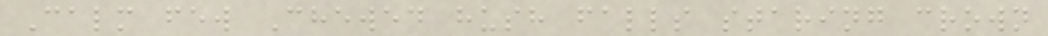Calm few Chewed hush falls staring crown
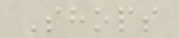Shops
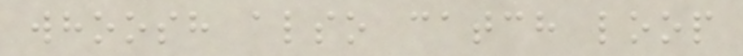whoosh also catch loop
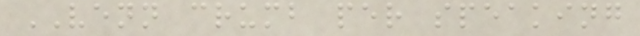VENN crumb per speaking
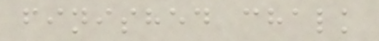finished chalk
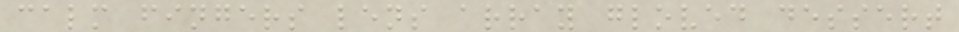calm fingers lens array gloved dessert
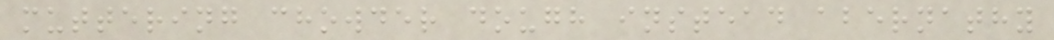muttering chowder dough instead abernathy
